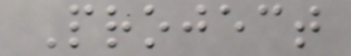Project
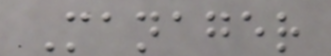Manager
